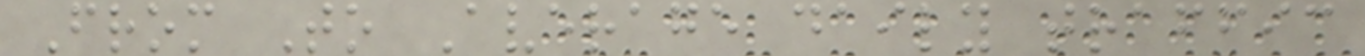From To Average daily traffic
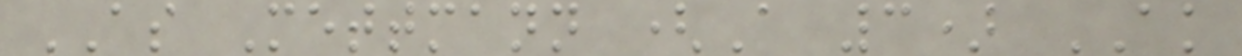AS Mettmann (A 3) AK
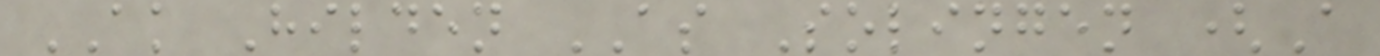AK Hilden AS Solingen (A
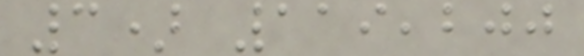3) 119,200
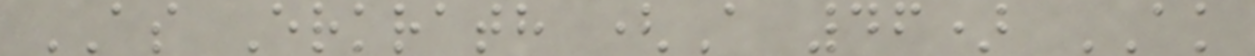AS Erkrath (A 46) AK
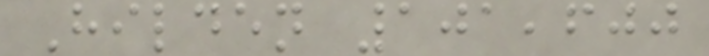Hilden 101,600
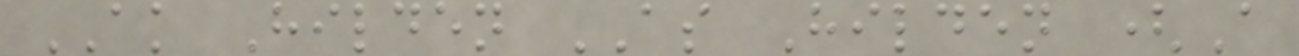AK Hilden AS Hilden (A
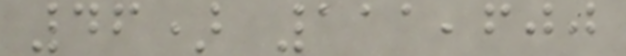46) 111,600
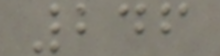246
